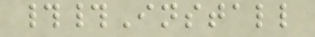##Install
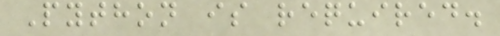Python is required.
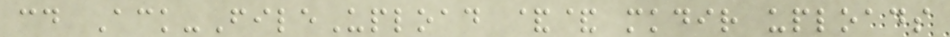cd Ack-FileUpload && mkdir uploads
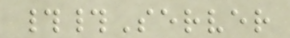##Server
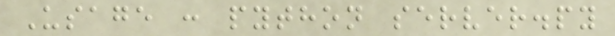Usage : python server.py
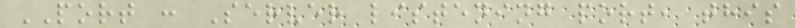PORT : Server listening port, this
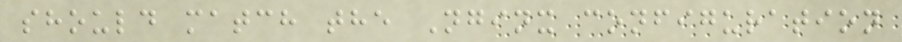should match the Nginx configuration
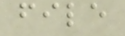file
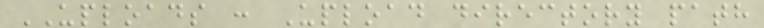UPLOADS : Upload directory path
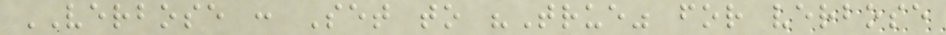VERBOSE : Set to "True" for verbose
